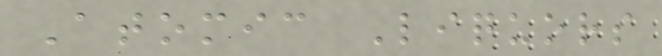Atomic Liquors
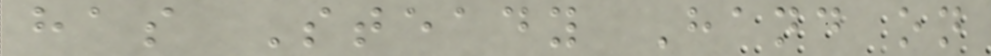has Steady Hand on
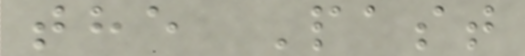the Past
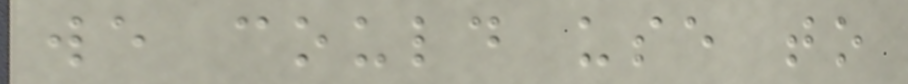we could use to
